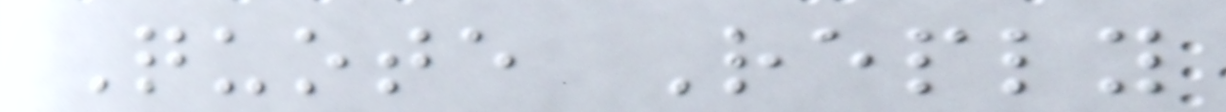Quote Reply
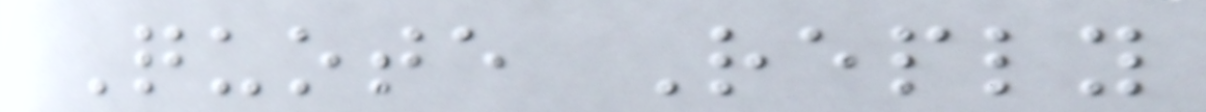Quote Reply
